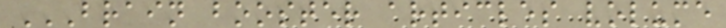BRAIN BOOSTER ARTICLES VOLUME
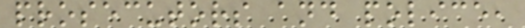prosecutors and police,
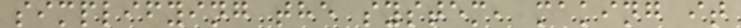simplifying the system, making it
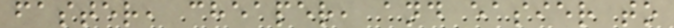faster, cheaper, and easier to
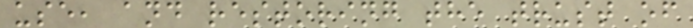use, and restoring the trust of
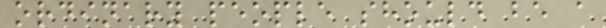ordinary people should be a
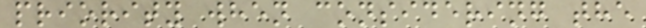priority when considering the
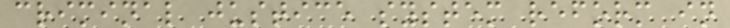criminal justice system reform in
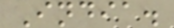India.
